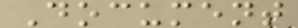Document
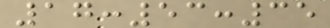17:53:35
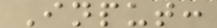Input:
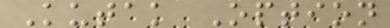Kutak Option
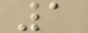1
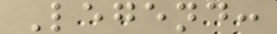Legend:
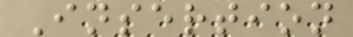Insertion
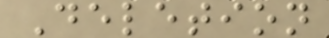Deletion
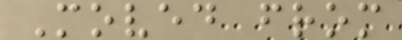Moved from
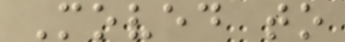Moved to
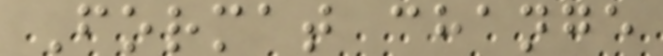Format change
